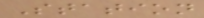Station
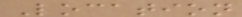Location
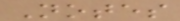Notes
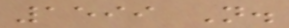1599 N.
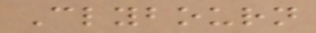Clybourn
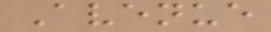Avenue
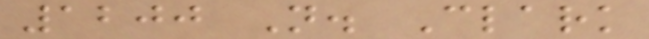1200 N. Clark
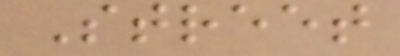Street
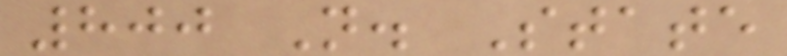800 N. State
